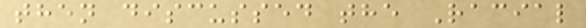then discussed the Racial
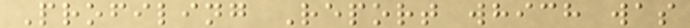Profiling Report which was
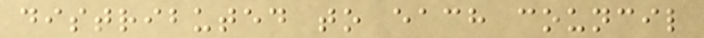distributed to each council
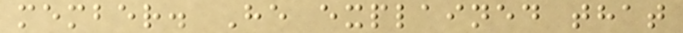member. He explained that
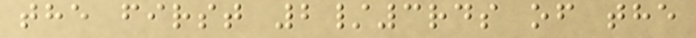the first 2/3rds of the
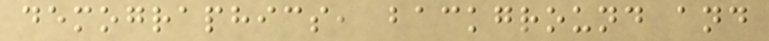demographics, background and
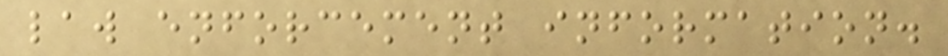law enforcement information.
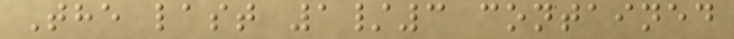The last 1/3 contained
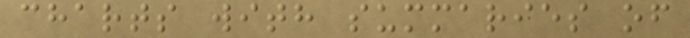charts with summaries of
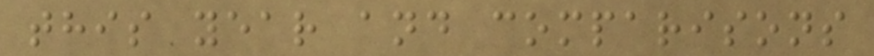this year and comparisons
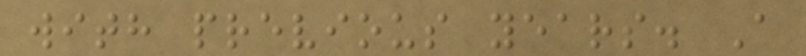with previous years. A
